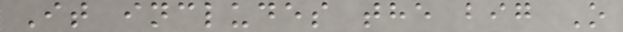It includes the big O
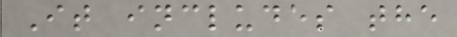It includes the
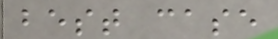best case
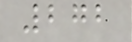272
